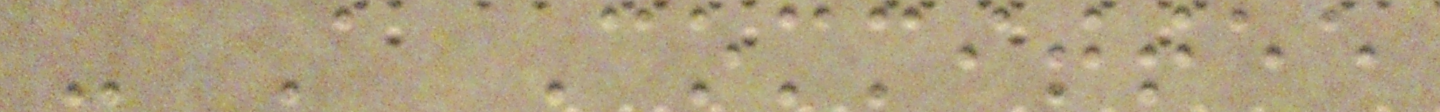- A Committee
